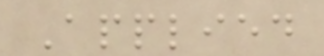Applied
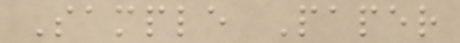Sample Paper
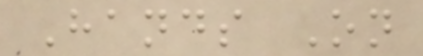Hands On
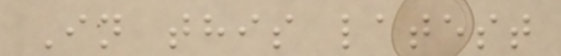In this latest
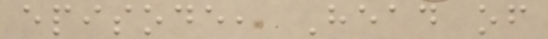episode, Head of
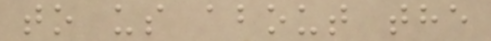to us about the
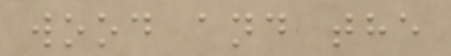wood and the
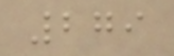279
